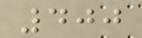400
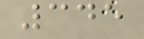345
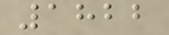1822
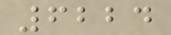6224
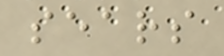sears
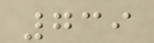739
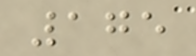175
